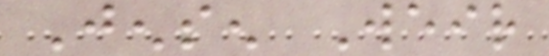Jensen Weir
